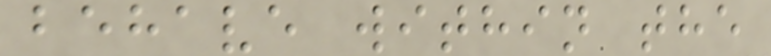behave within the
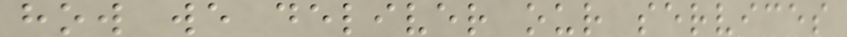how we deliver our services
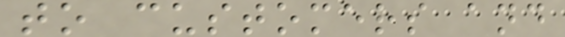to customers and
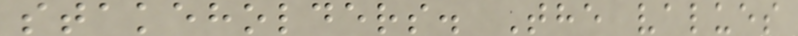stakeholders. The values
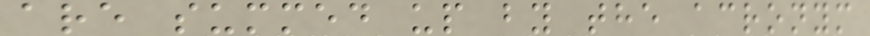are summed up by the acronym
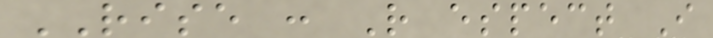RISE : R espect I
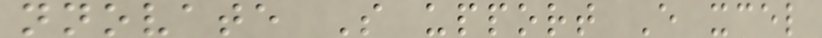nnovate S upport E xcel
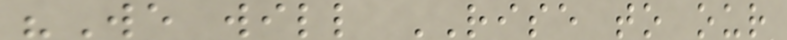"We will RISE to our
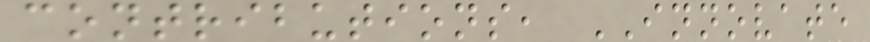contributions, INNOVATE
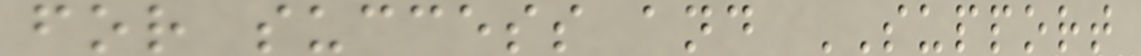for success and SUPPORT
